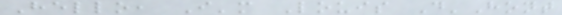Hello, I'm Louis D'Hont
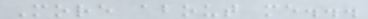More about me...
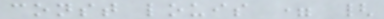const louis = {
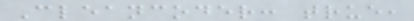Cleancoder: true,
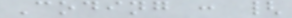Coding : {
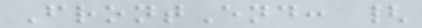FrontEnd: {
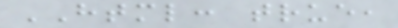HTML: true,
